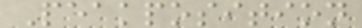Peakposition
